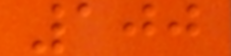100
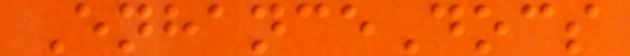EnhanceDocs
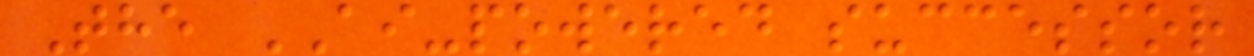The AI-powered successor
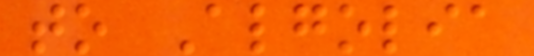to Algolia
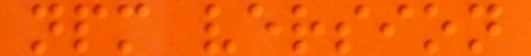npm version
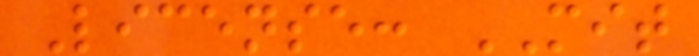License: MIT
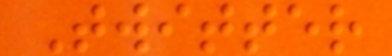Twitter
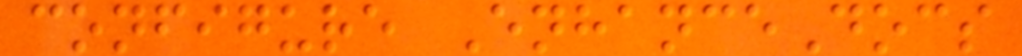configure EnhanceDocs
